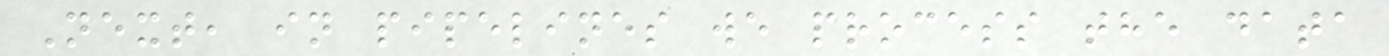Next, in pipelines we process the data
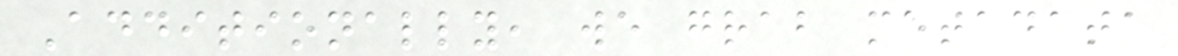Additionally, we grab metadata
